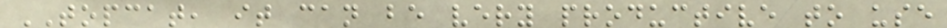TOPCAT, it can be very productive to use
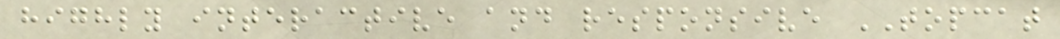highly interactive and responsive TOPCAT
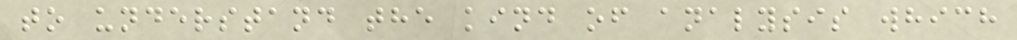to understand the kind of analysis which
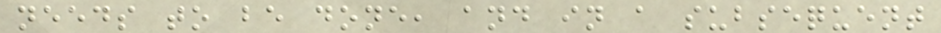needs to be done, and in a subsequent
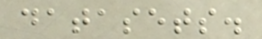datasets.
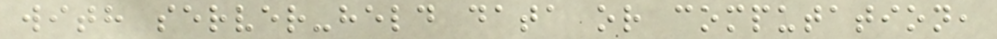with server-held data or computation,
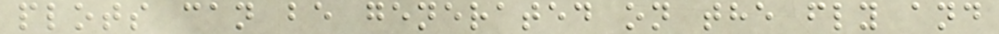plots can be generated on the fly and
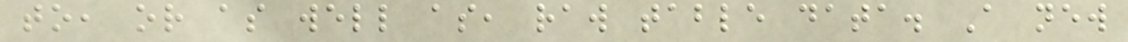to, or as well as, raw table data. A new
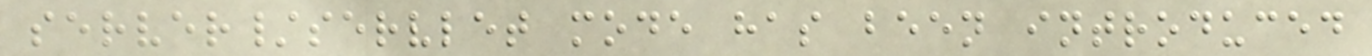server/servlet mode has been introduced
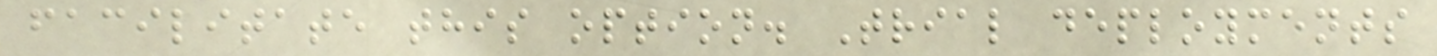facilitate this option. Trial deployments
